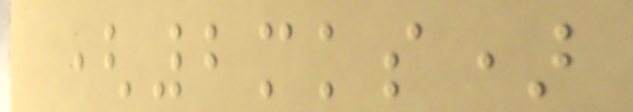(2mks)
